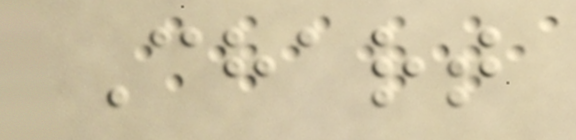Chart
